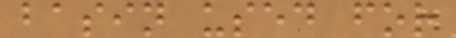basin used for
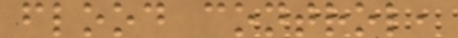flood control,
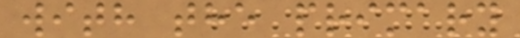with the primary
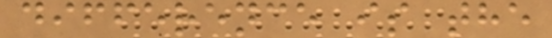difference is the
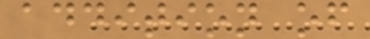addition of
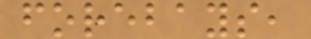forebays,
